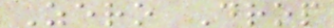Zero Drop
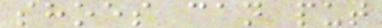shoes can put
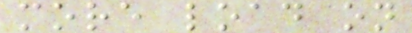more load on
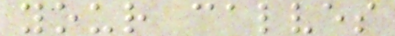your calves
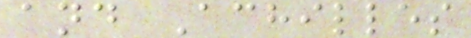and Achilles
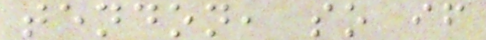tendon, so if
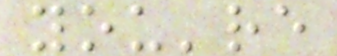you're
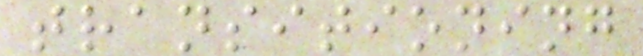transitioning
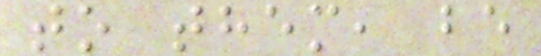to them, be
